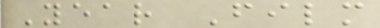Year Film
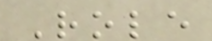Role
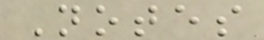Notes
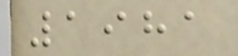1981
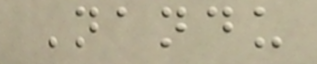Nandu
